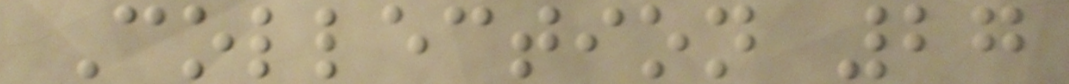Collection 27
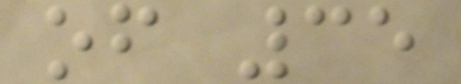of 35
